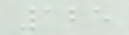125
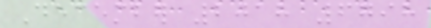December 2018 6798
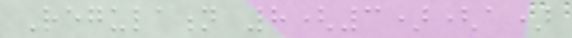Regulation 8(3)(a)
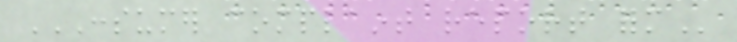CONSUMER COMPLAINT REPORT FORM
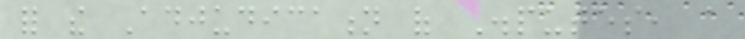for the Adjudication of Disputes, a
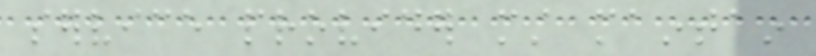service provider must maintain
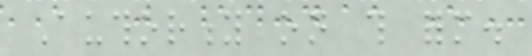Authority on this form.
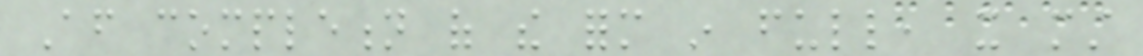After completion of the form in full, it must
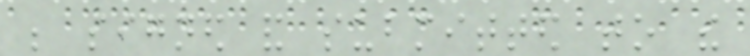be signed and submitted to the
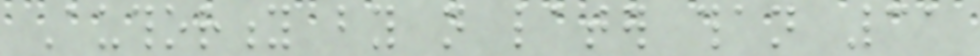Authority by not later than 31
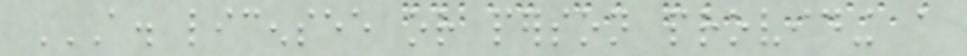A. LICENSEE OR PERSON PROVIDING A
